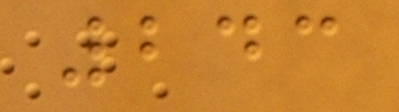243
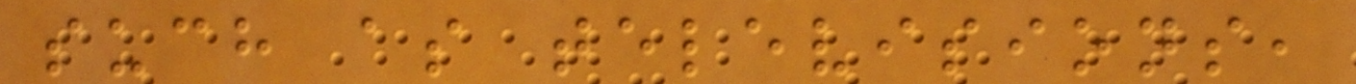such as televisions,
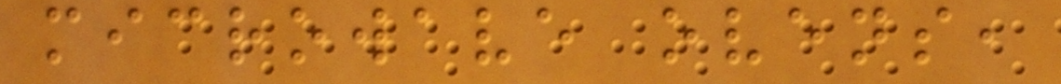microwave ovens,
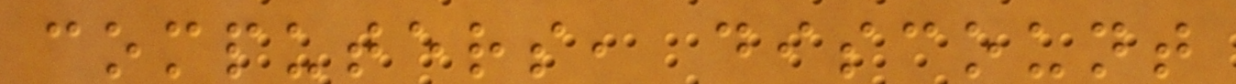computers, discount
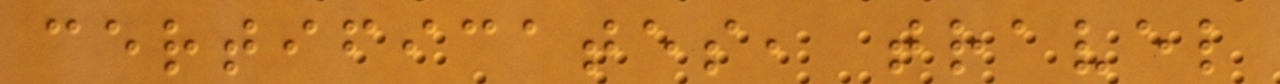certificates, travel
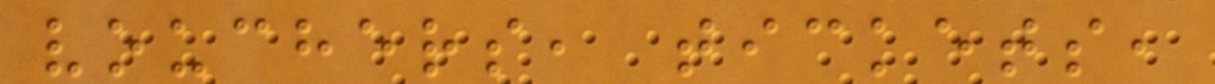vouchers, tickets,
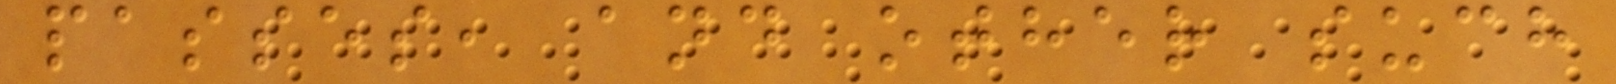passes, and other such
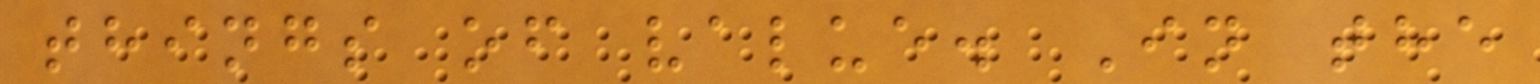things of value. In the
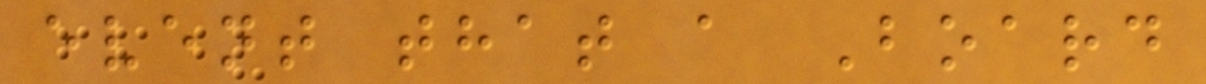event that a Board
